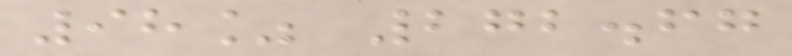98% 272.67
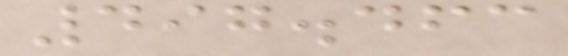497.463
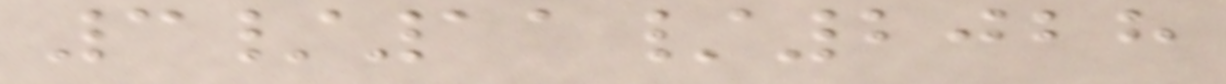3/11/2028
